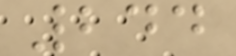244
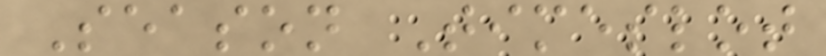Season Timeslot
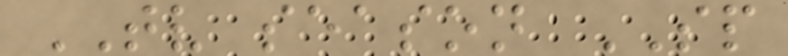TV season SP
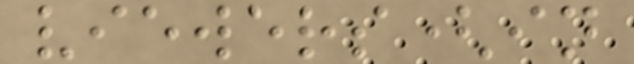viewers(in
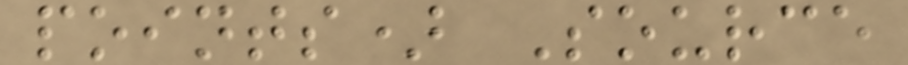points) Source
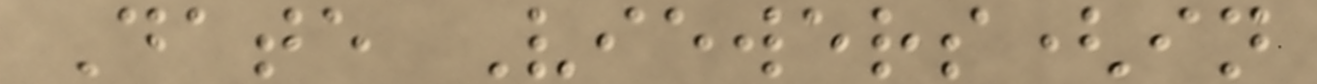Date Viewers(in
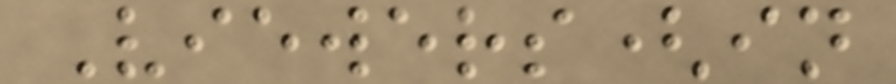Viewers(in
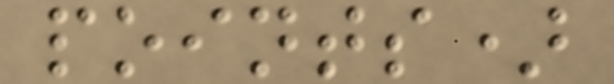points)
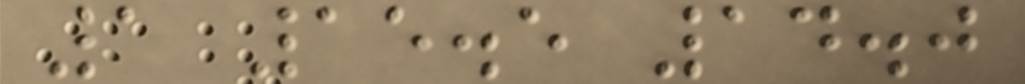1 15.5 14.0
